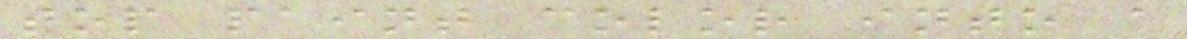top paint color into a
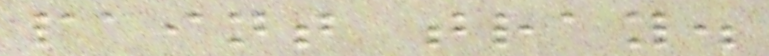paint tray.
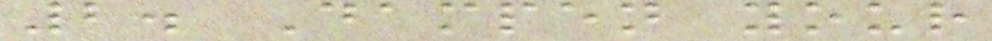2. Dampen your
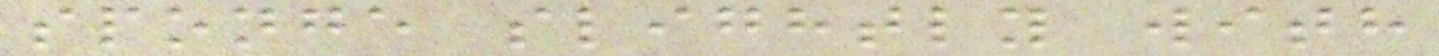sponge slightly with
